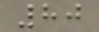80
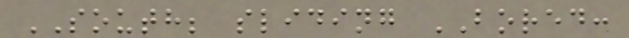SOUTH; sliding BORED:
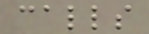calls
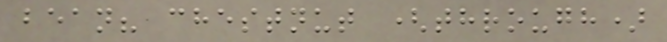bean? chestnut (through)
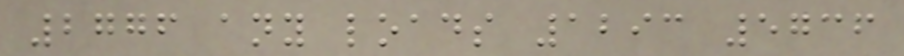2776 any loads 1293 5736
